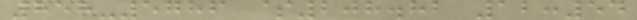858-5786 $208.82 12:54
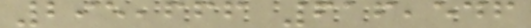295,666 616,546
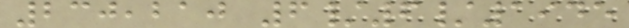230,210 6/6/1945
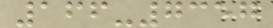166-7357
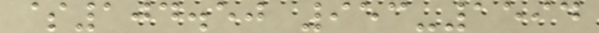$104.50 953-1594
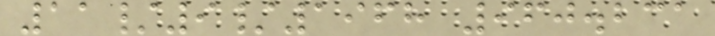11/9/1968 960.231
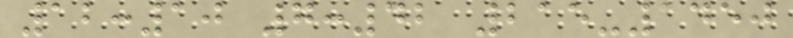12:10 7:42 215-1450
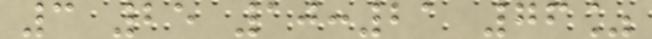3 25 10:21 76%
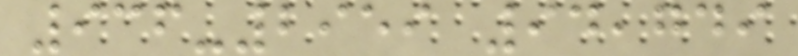936-2959 94,749
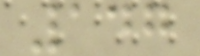147
